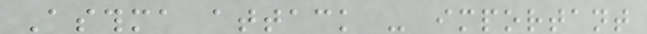Asthma attack - important
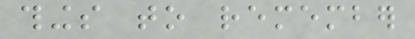things to remember
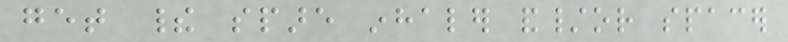get their spare inhaler and/or spacer
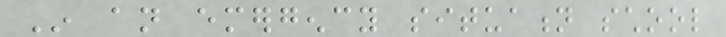In an emergency situation school
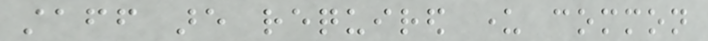staff are required under common
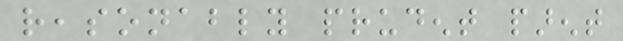reasonably prudent parent
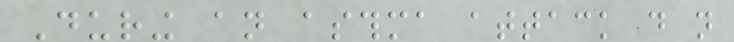During an asthma attack do not
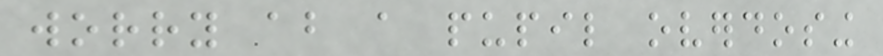worry about a pupil overdosing
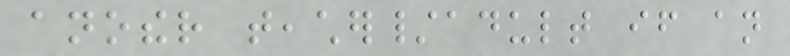another teacher/adult if an
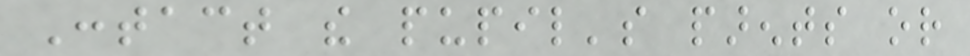Contact the pupil's parents or
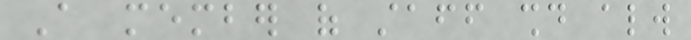A member of staff should always
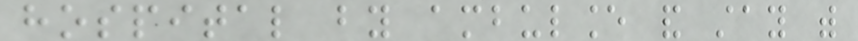hospital by ambulance and stay with
